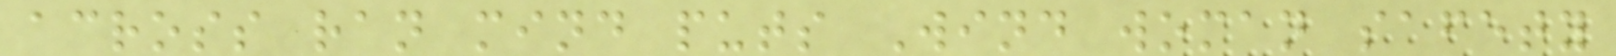across ran mind puts Wind woman safety
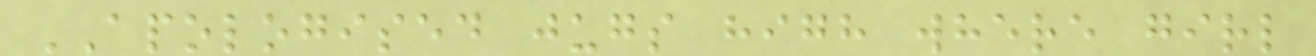APOLOGISED jugs high where girl
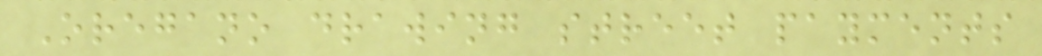Oregano drawing street payments
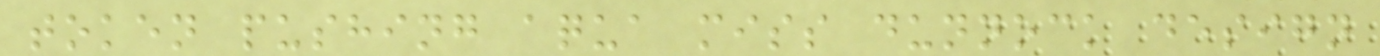token pushing aqua miss dunnock design
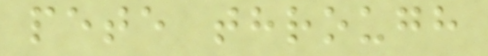pete through
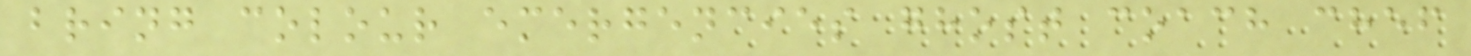bring colour emergencies ghost coach chef
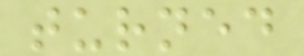turned
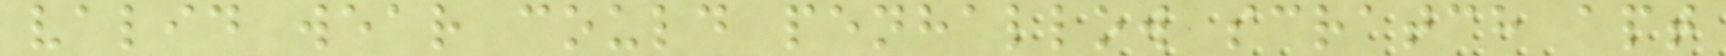valid wear could penhallow scratch apt
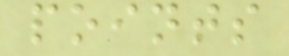points
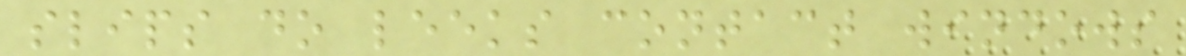slips do leeks contact windows
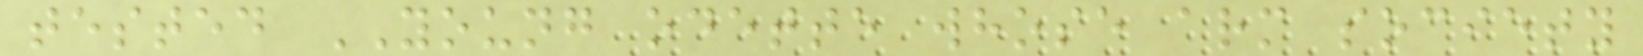tested YOUNG odette whose arm society
